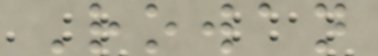Rowan
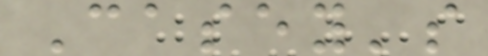Casey's
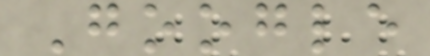Google
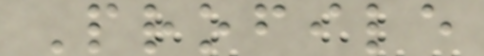Profile
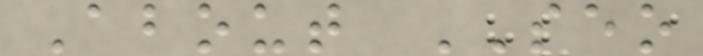About SEO
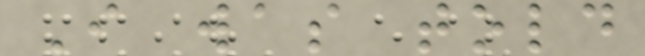I was told
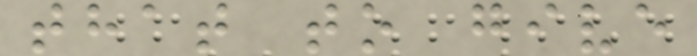that to give
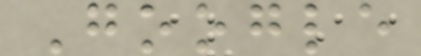Google
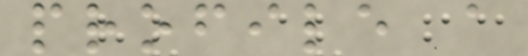profile a
